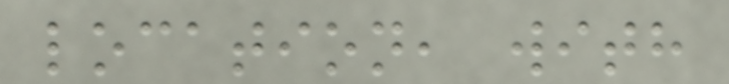location, with
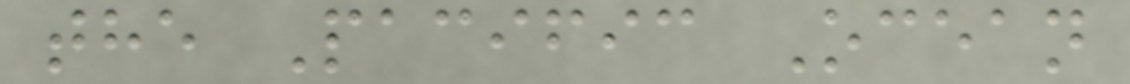the Pacific Ocean
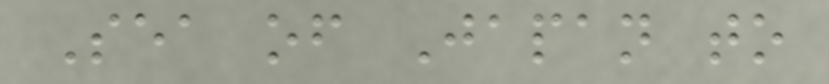Sea of Japan to
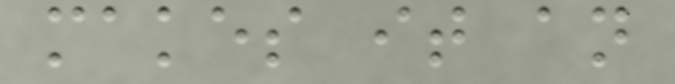makes it an
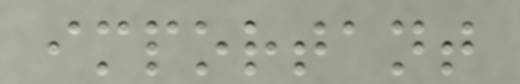important
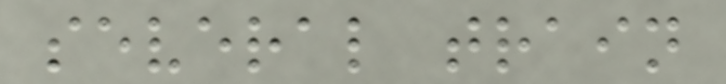several train
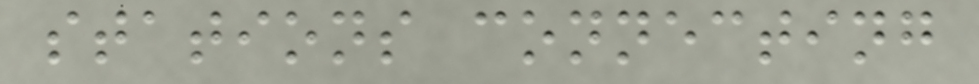stations connecting
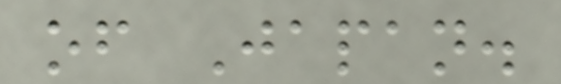of Japan.
